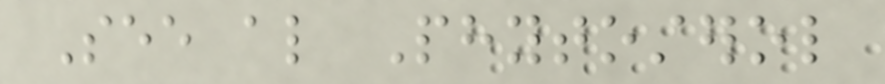See also Phytosterol
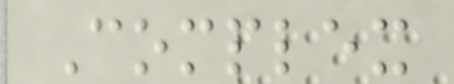Complex
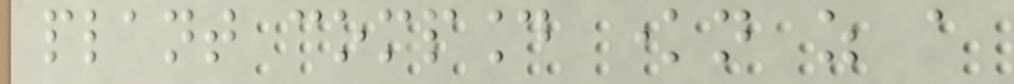plant compound known as a
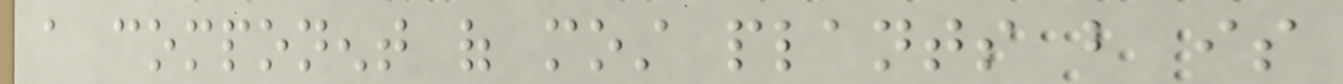a component of most plants but is
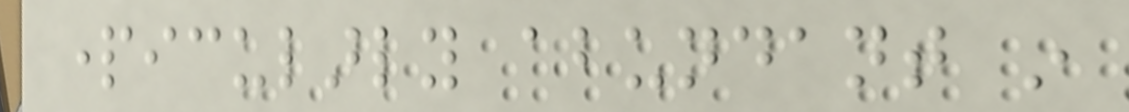particularly abundant in
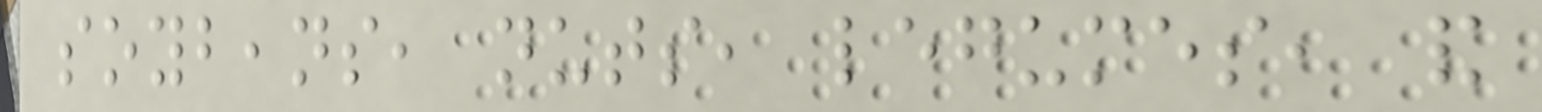soybeans, nuts, legumes, and
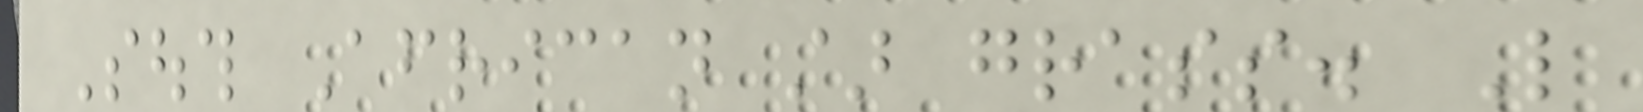South African star grass. Like
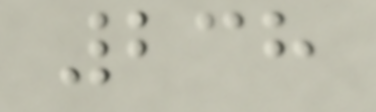238
